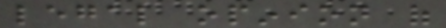legal opinion of
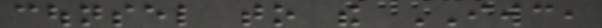counsel to the IWC,
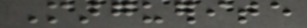Marguerite
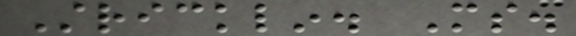Stricklin. Ms.
